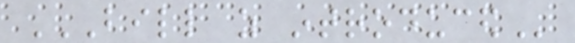BILL AS INTRODUCED
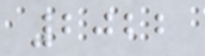2022
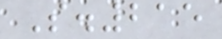S.215
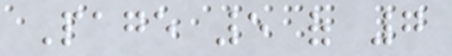Page 5 of 7
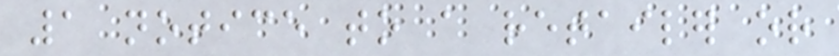1 notice to a retailer or
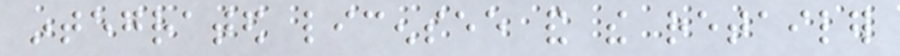integrated licensee and the retailer
